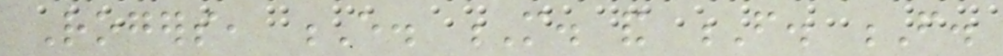Rogers, E. M. and F. F.
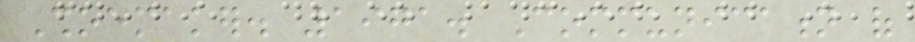Shoemaker. 1971. Communication of
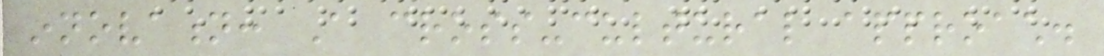innovation: A cross-cultural approach.
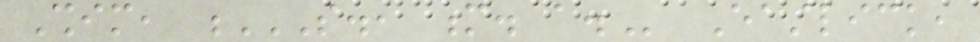Shim, S., M. A. Eastlick,
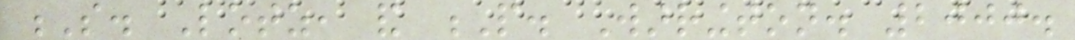S. Lotz, and P. Warrington. 2000.
